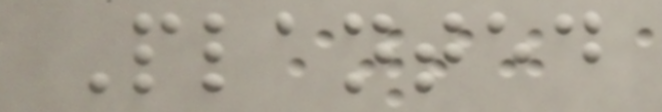Planted
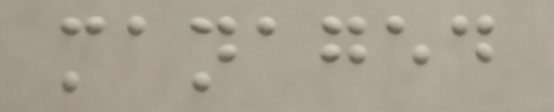managed
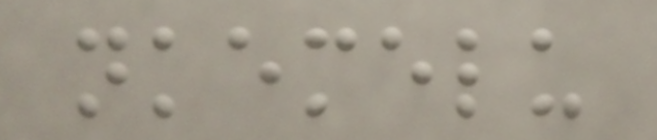nkemelu
